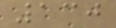130
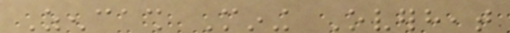Zencash Mining Overheat
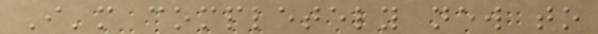I'm completely new to
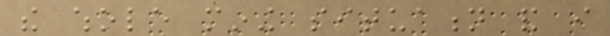the whole mining situation and i
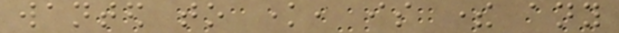wanted to know, is there any
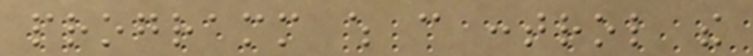programm which can control the
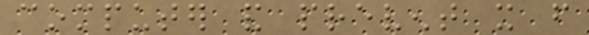computer and prevent it from
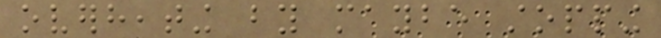overheating by maybe stopping
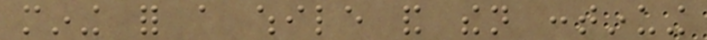mining for a while and then continuing
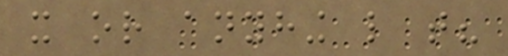it or anyhing like that?
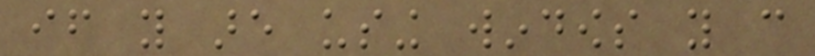if you are using windows you can
